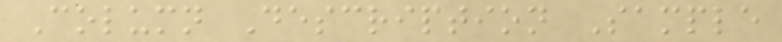Column Description Sample
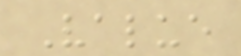Value
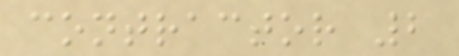contractor 2
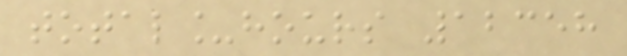total_hours 12358
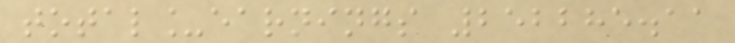total_earnings 252285.11
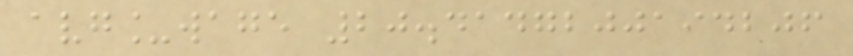avg_wage 20.4147200194206
